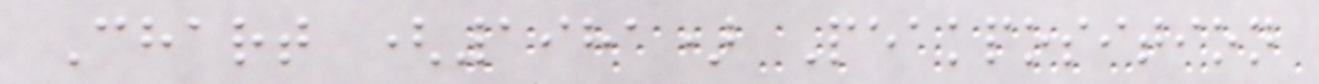Chart (1981) Peakposition
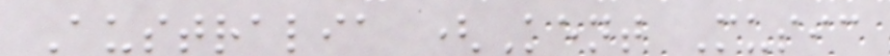Australia (Kent Music
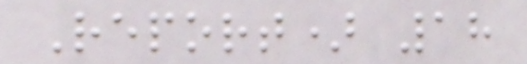Report) 18
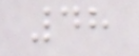48
